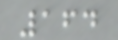164
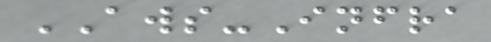AWS-Infra
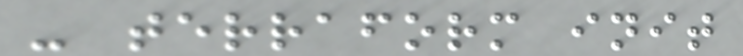- terraform init
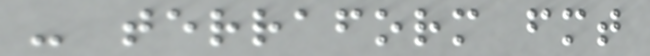- terraform fmt
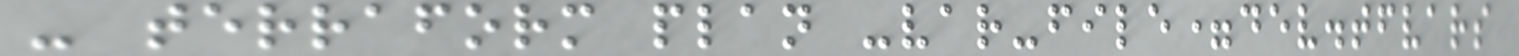- terraform plan -var-file=dev.tfvars
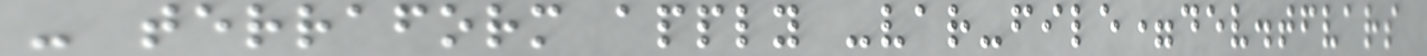- terraform apply -var-file=dev.tfvars
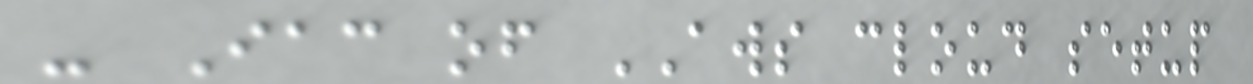- Iac of AWS cloud setup
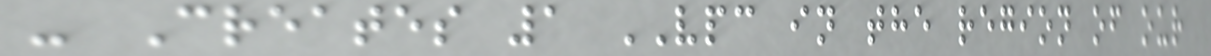- Creates 1 VPC in the region of our
